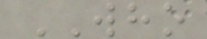WHO
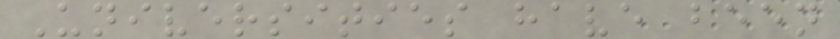Universities have been
